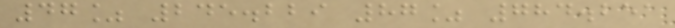47% 245.229 87% 784.251
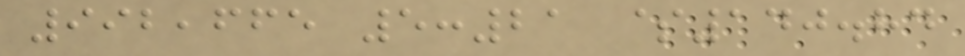992,665 5:21 $140.84
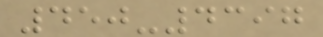450-4397
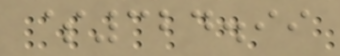$324.99
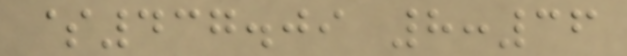$437.09 8:36
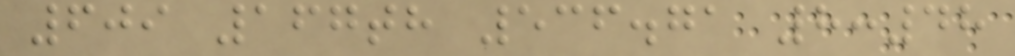609 167th 536.71 8:48
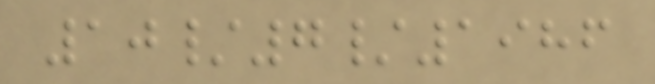10/7/1986
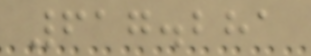617.281
